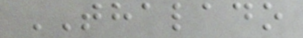THALADO
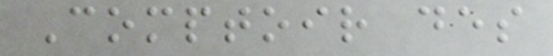Comptoir des
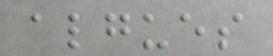algues
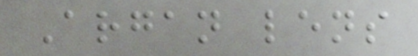Argan lens
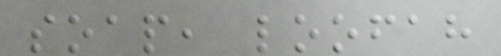soap, loofah
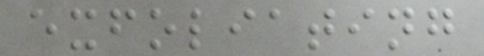exfoliating
